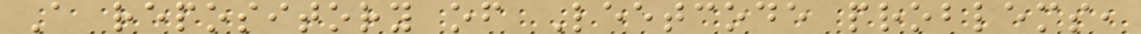A repository of Leetcode problems,
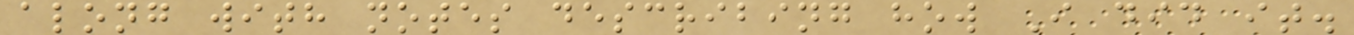along with notes describing how I did it.
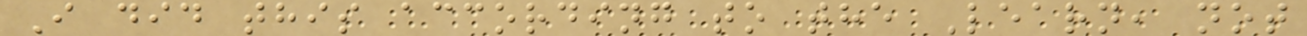I did this according to the Learn, not
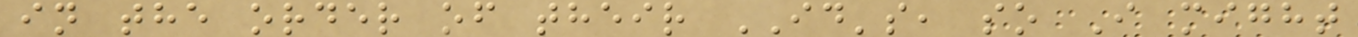in the order of their ID's, so I might
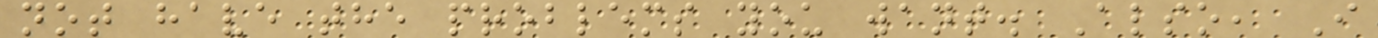not have the problems you want. Also, I
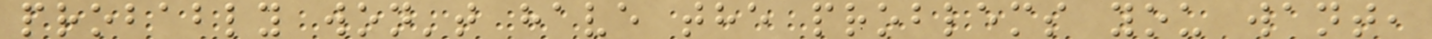probably won't have the problems you want,
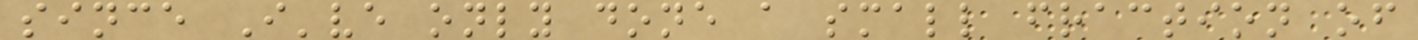since I've only done a small fraction of
